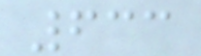633
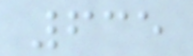635
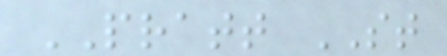PRATT ST
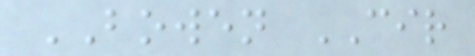BOWEN CIR
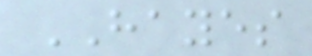HAYES
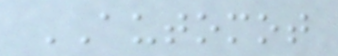AUTOMOT
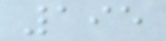195
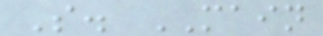S. MAIN
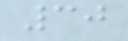30
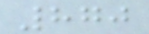870
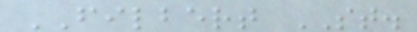FILBERT ST.
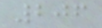206
